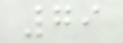79
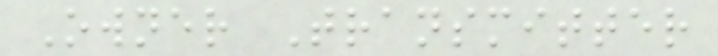Owner Transmitter
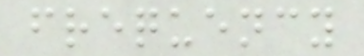frequency
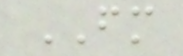FM
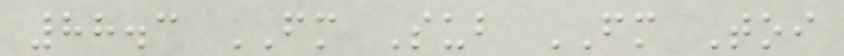88.3 FM Sub FM Toi
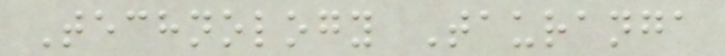Technology Tauranga
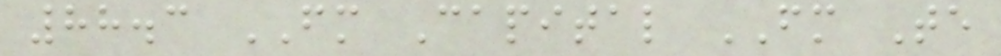88.3 FM Capital FM Te
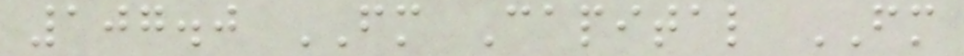107.0 FM Capital FM
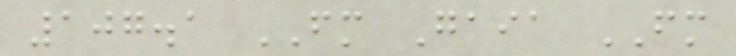107.1 FM Gaia FM
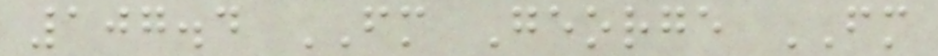107.4 FM George FM
